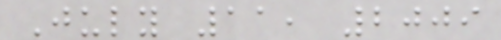July 11, 2009
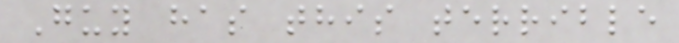Guy has this terrible
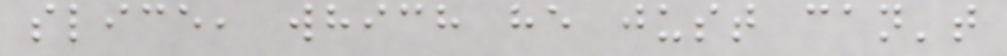slice, which he just can't
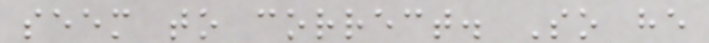seem to correct. So he
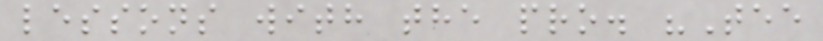lessons with the pro. "Tee
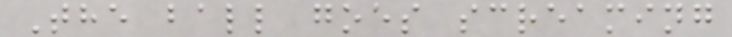The ball goes screaming
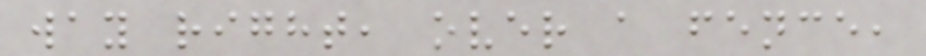way right, over a fence,
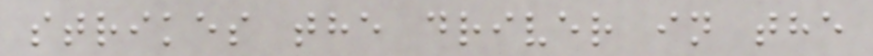strikes the driver in the
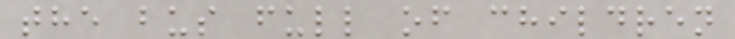the bus full of children
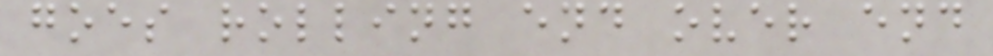goes rolling end over end
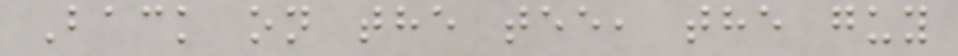Back on the tee, the guy
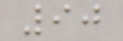90
